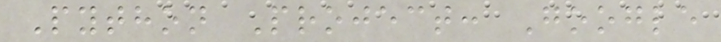Python Project: Google
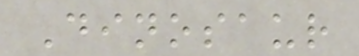Dinosaur
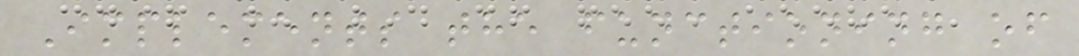Implements the functioning of
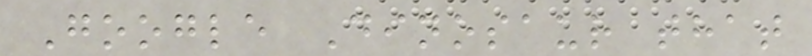Google Dinosaur that
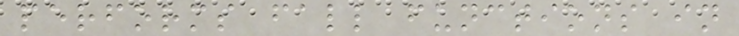performs fall functions in
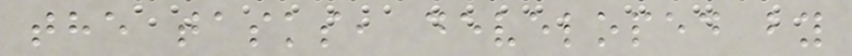the tasks, developed by
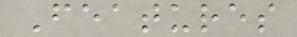Features
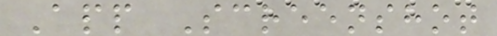App Screenshot
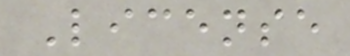License
